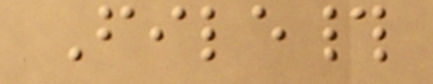File#
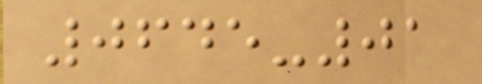0645-01
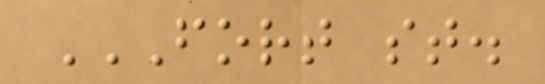FORT ST.
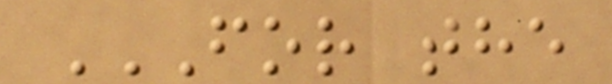FOR THE
